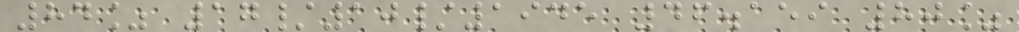84% 17/10/1945 46.159 80%
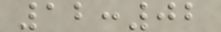12:02
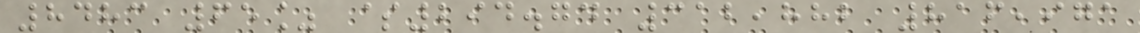8483 65% $294.74 312,882 816,971
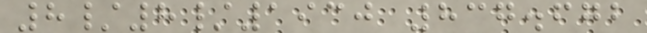8/8/1930 837.672
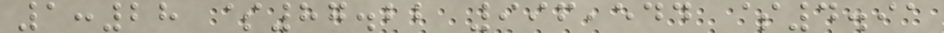1:28 $87.22 996,544 $4.91
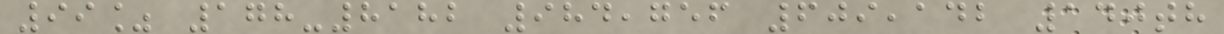99% 178-8182 984,756 609,142 140th
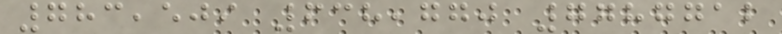783,509 638,770 7787712
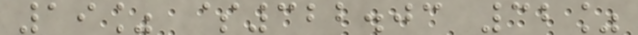19% $322.03 32%
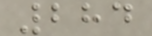284
